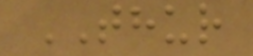THUR
